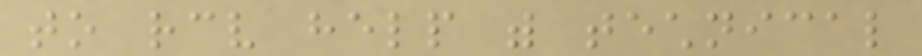to receive help with technical
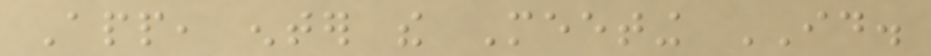App, enter the Meeting ID.
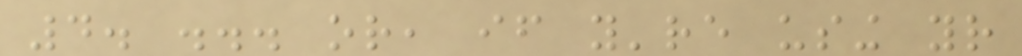4. ... or, if you're using your
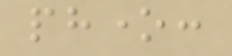phone:
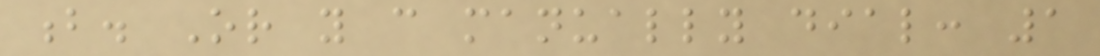b. Or you can manually dial: 1
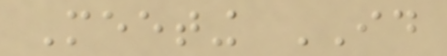Meeting ID
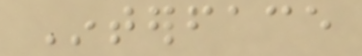Interface
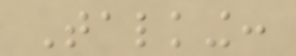Talking:
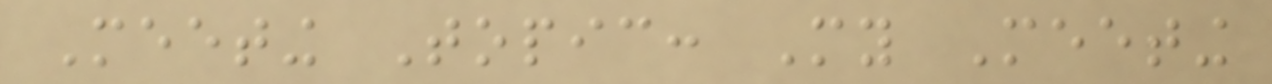Meeting Topic: My Meeting
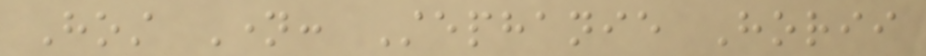Host Name: Stephanie Horii
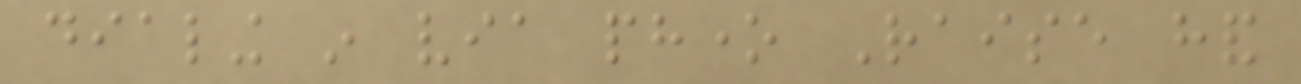dialing in via phone Raise hand
